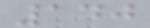140
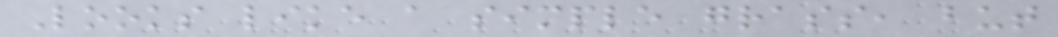Looks like a simple grass, but
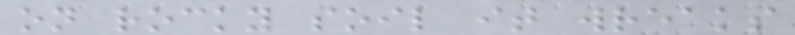on rocky soil it wreaks
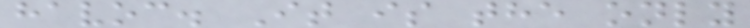havoc. It is the only
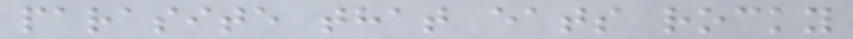parasite that eats rocky
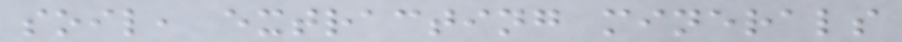soil, extracting minerals
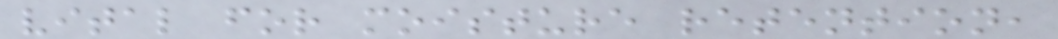vital for moisture retention,
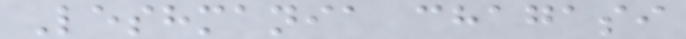Leshmania chagasi
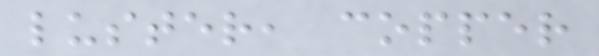luster, copper
